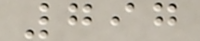797
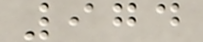974
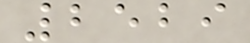2529
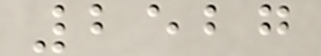2527
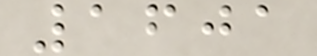1601
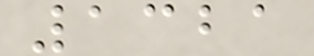1321
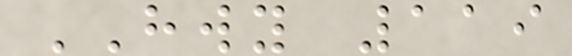HWY 119
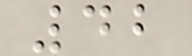42
